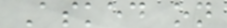Asked on
